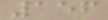156
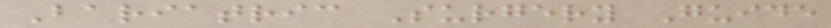Bariatric Surgery Guide
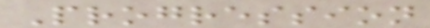Progression
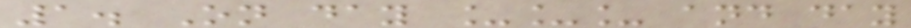1. On day ___ and day
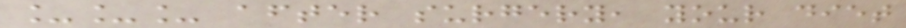___ after surgery, your diet
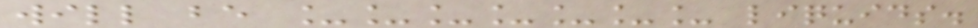will be _______ liquids.
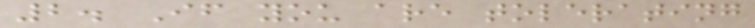2. If you are tolerating
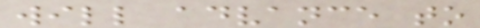will advance to
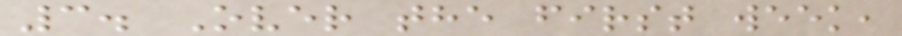3. Over the first week,
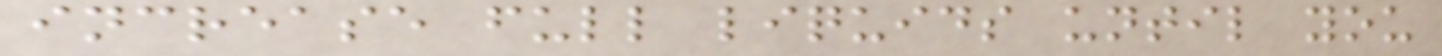increase full liquids until you
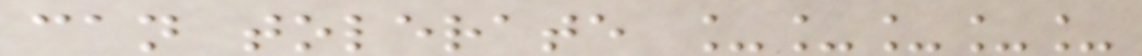can tolerate _____
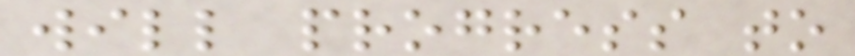will progress to
